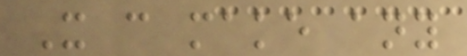It can make any
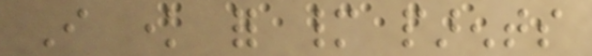I know for many parents
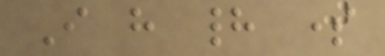I have had some
